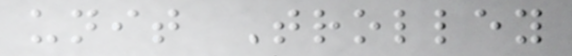unit Trolley
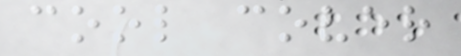cool cover
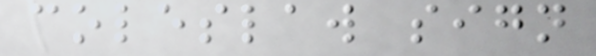coleslaw sign
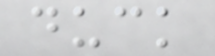duck
